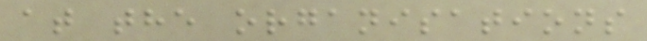at the organisations
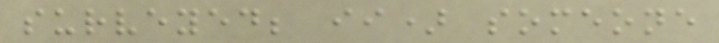surveyed; ii) someone
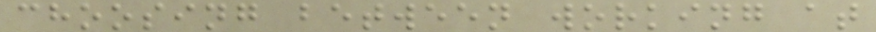choosing between working at
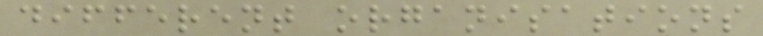different organisations
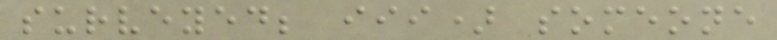surveyed; iii) someone
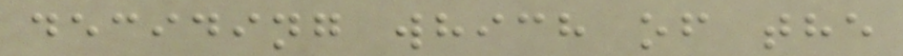deciding which of the
